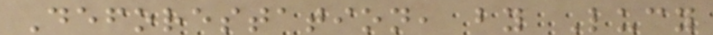Deforestation, by Lucy
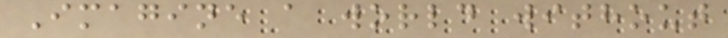Imagine a world without
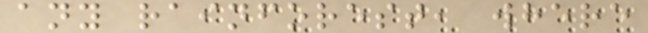any rainforest, where
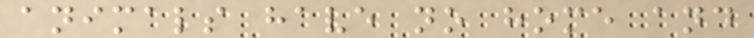animals have no home and
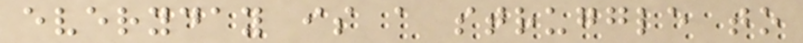everyday is a struggle to
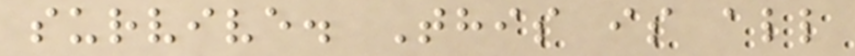survive. This is all
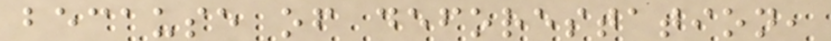because of deforestation,
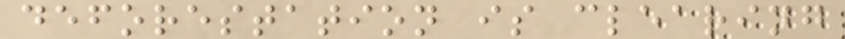deforestation is clearing
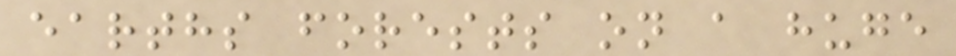earths forests on a huge
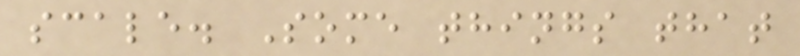scale. Some things that
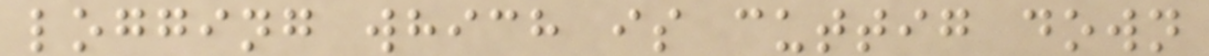logging which is cuttig down
